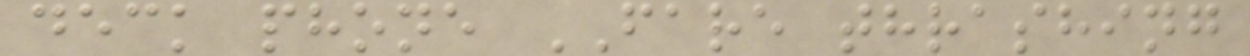deck phone FARE thrashing
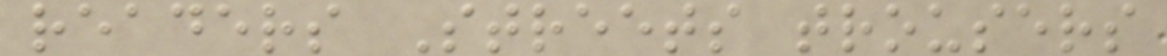readers Streets trousers
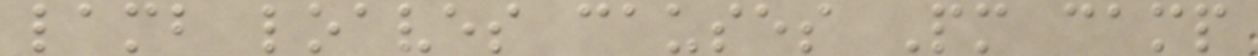lamb loaves causes Pm camp
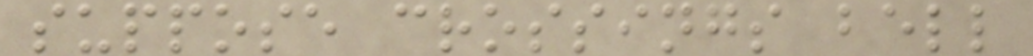suppose crossings bell
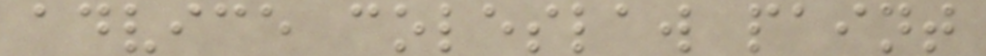advice coleslaw paint
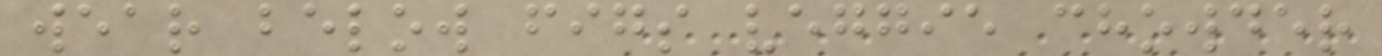wear below figs veggie chowder
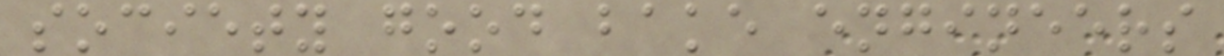society good bake engineers
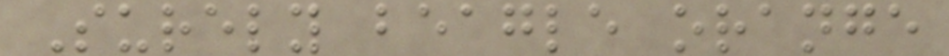Surely beagle orange
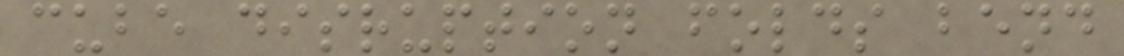cube disruption folds bend
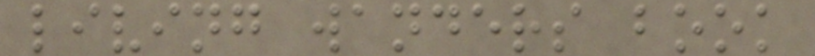living wanders book
